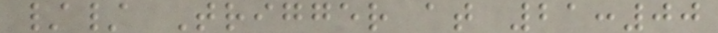// Trigger at 21:00
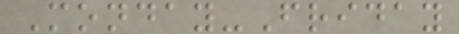Monday-Friday
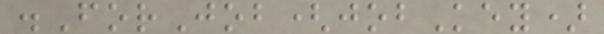.ForJob(jobKey)
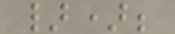});
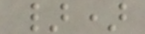})
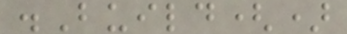.Build()
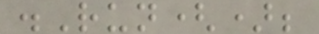.Run();
